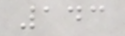143
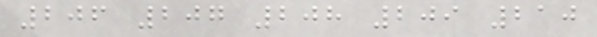206 207 208 209 210
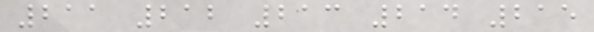211 212 213 214 215
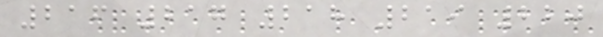216 217 218 219 220
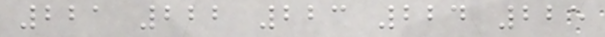221 222 223 224 225
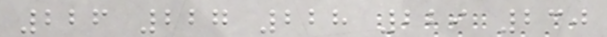226 227 228 229 230
